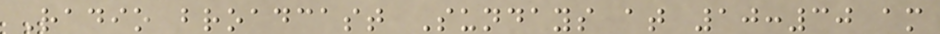Radio broadcast Sundays at 10:30 am
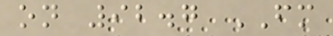on 92.7 FM
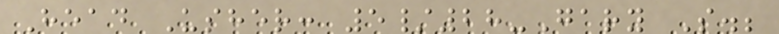Head Usher: 5/28-Gary S.;
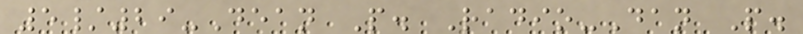5/29-Dean P. Radio-Dan P.
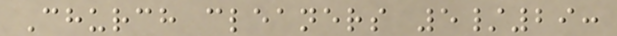Church cleaners 5/29:
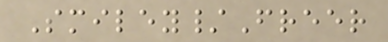Smiley/Freer
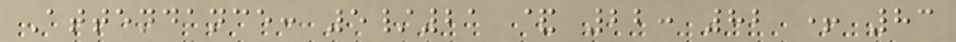Attendance: 5/21 & 22: 82 + 83
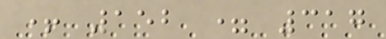+ 152 = 317
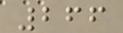266
